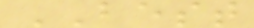BEST
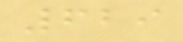629
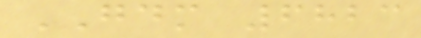GDM 6823
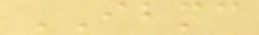IBMC
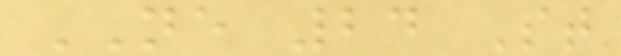NE 24 St
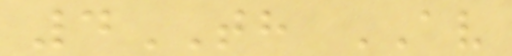4TH AV
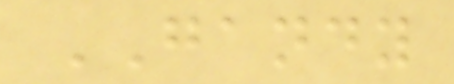GANDY
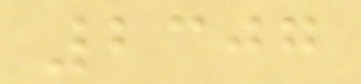2307
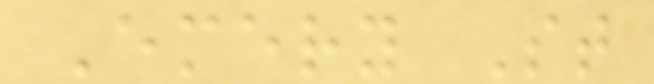Emery St
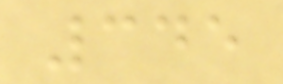345
